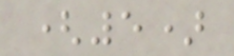(5)
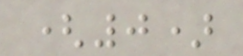(0)
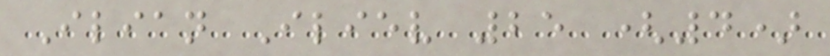Ilian Iliev 25 (4)
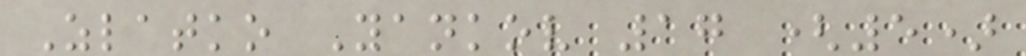Zlatko Yankov 17 (5)
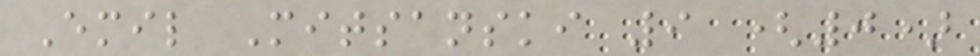Emil Mitsanski 9 (0)
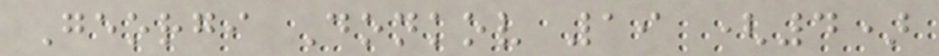Georgi Donkov 19 (4)
